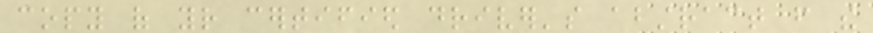copy of your certified driver's abstract from the
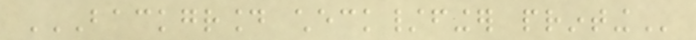BACKGROUND CHECK/FINGER PRINTING
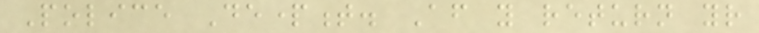Police Department. After you return your
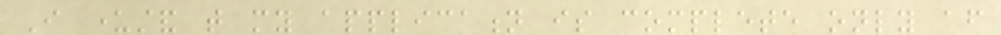I understand that my application is complete only after
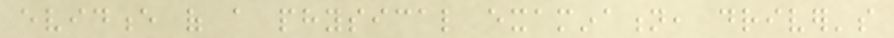evidence of a physical examination, driver's
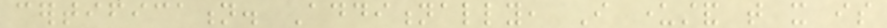certification. Additionally, I understand that it is
